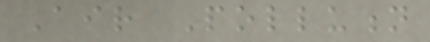Air Pollution
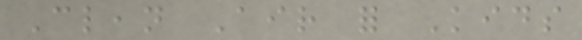Clean Air for Kids
